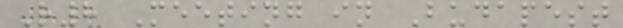R8 Meeting in Budapest
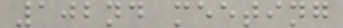102nd meeting
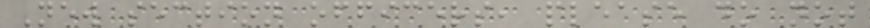New section officers, please do not
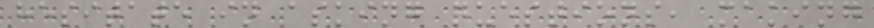hesitate in asking questions, making
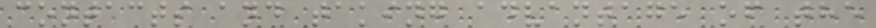contacts and taking advantage of the
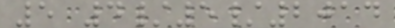5 4/5/2014
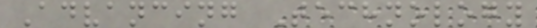Advancing Technology
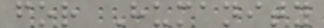for Humanity
